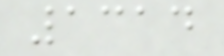1314
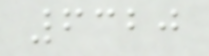6320
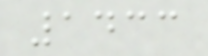1433
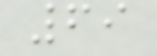69
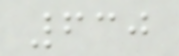630
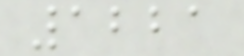1221
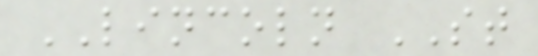LINCOLN ST
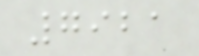7921
